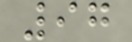97
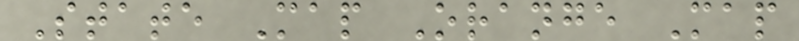State Map Orange Map
